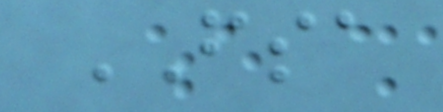FSA
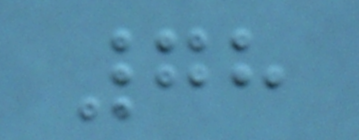78
